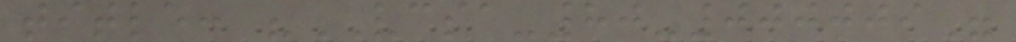title: "VCSA-80-000009"
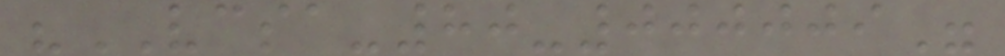"VCSA-80-000009"
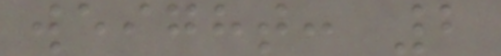weight: 2
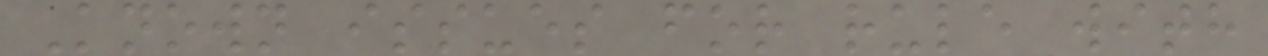Known issues for rule with
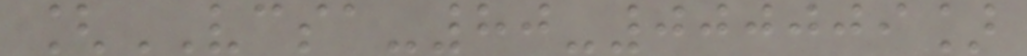[VCSA-80-000009]
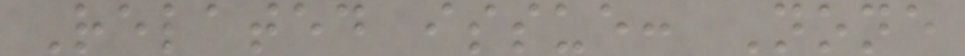Related issue: None
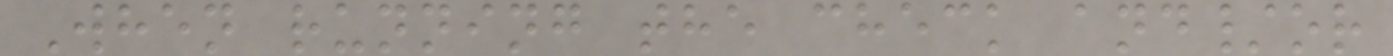When running the check and/or
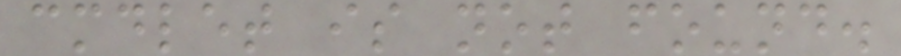cmdlet is not found.
